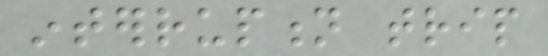interruption trip
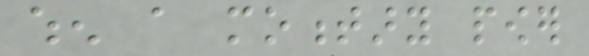when a momentary power
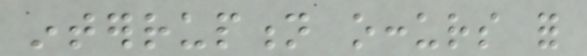interruption occurs for
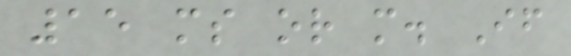15 ms or more. If
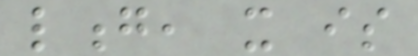long, it is
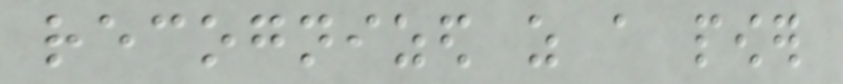recognized as a power
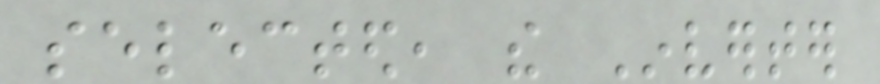selected, the Inverter
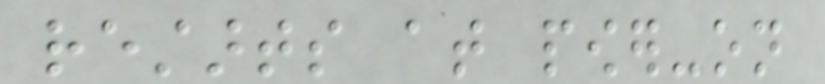restarts at power-on
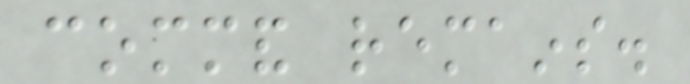command remains.
